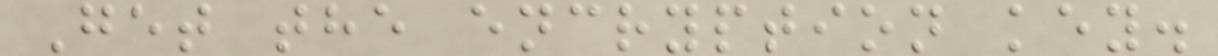Get the encryption key.
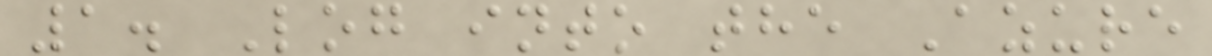1. Log into the Azure
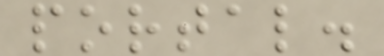portal.
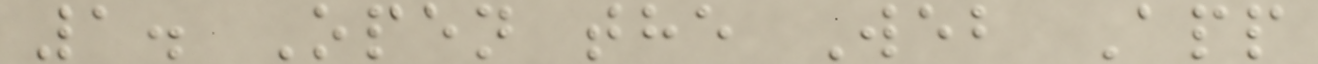1. Open the Web App
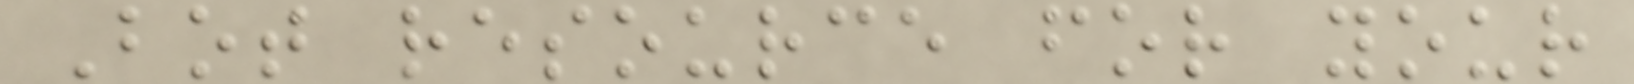Bot resource for your
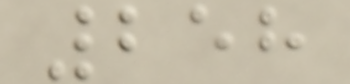258
